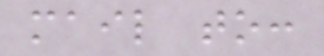mail to:
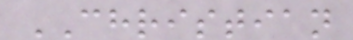CHRISTIAN
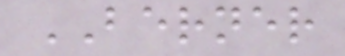BERNER
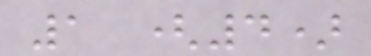1 (4)
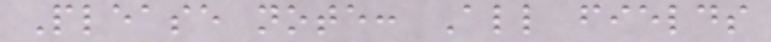Please note: All fields
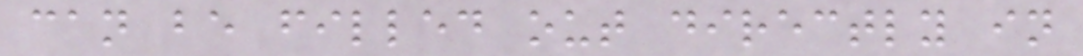can be filled out directly in
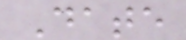Date
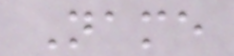Name
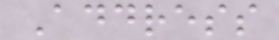Address
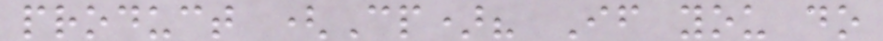product (Cp)? If you do
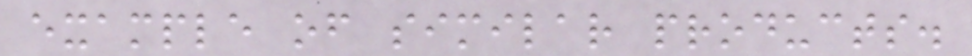example of similar products.
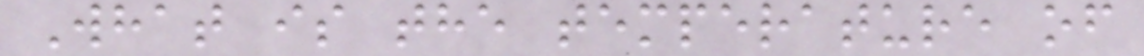What is the temperature of
